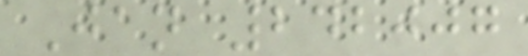Jan 242007
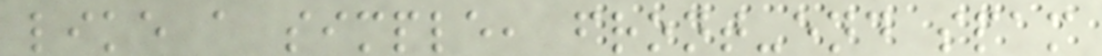like a simple, front-end spam
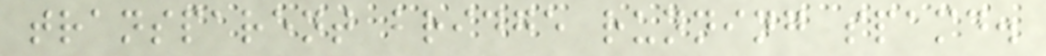transparent bridge running spamd.
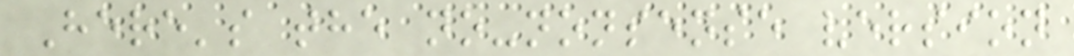Here's the no-nonsense version
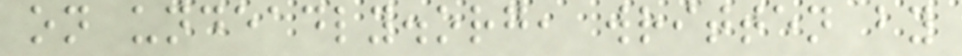on undeadly.org, written by
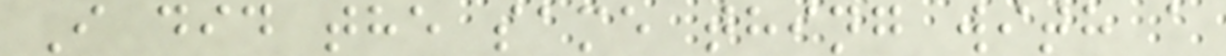I did the same thing with a
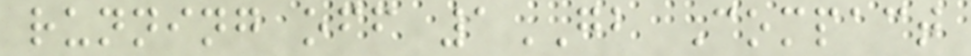running off 1GB Compact
